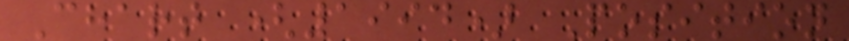Chart (1994) Position
